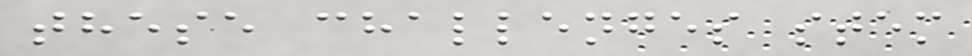these challenges stem
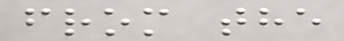from the
